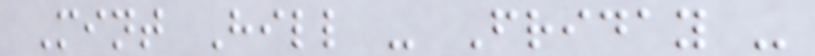Mint Hill - Friday -
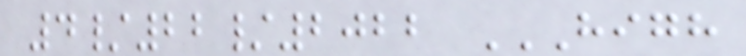4/22/2022 HIGH
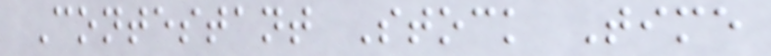Contestant Stock Time
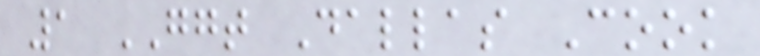1 GGT Dallas Cook
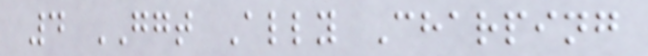4 GGT Ally Charping
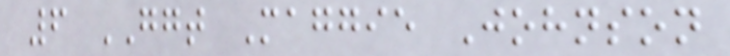6 GGT Maggie Johnson
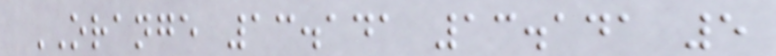ORANGE 13.141 13.141 5
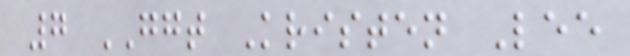7 GGT Kristen Lee
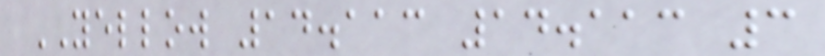YELLOW 14.113 14.113 3
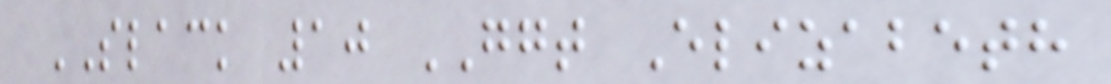SLACK 10 GGT Elizabeth
